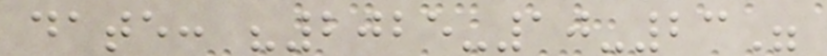date: "2025-10-23"
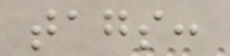tags:
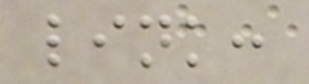link:
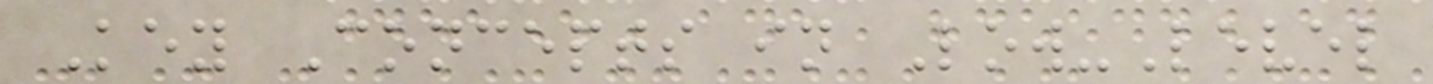Key Concepts in Low-Level
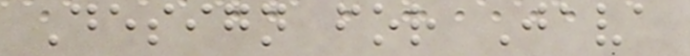Design for Java
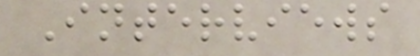Interviews
